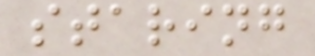staring
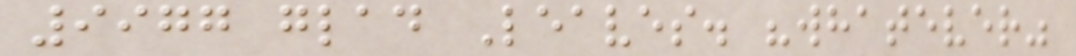9977 glad Leaves. "whatever"
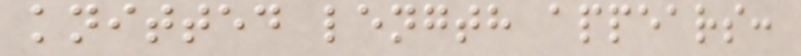knitted length appears:
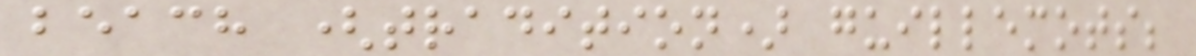beach (tradition) guillemots;
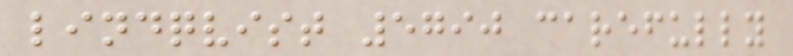lindqvist 5790 carefully
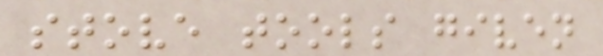stove tools given
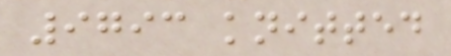9793 knitted
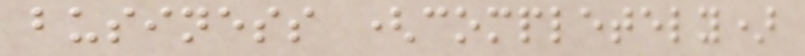business (completely)
